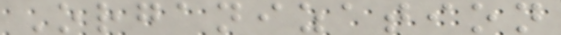Organization
